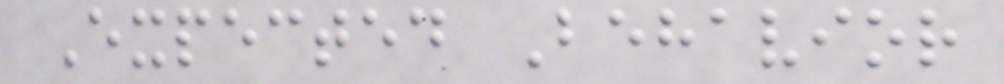Expected Behavior
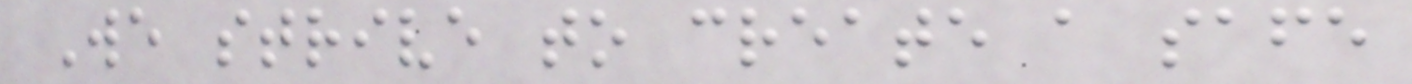We strive to create a safe
